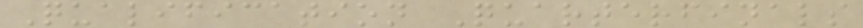Qualification Quarterfinals
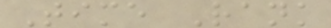Time Rank
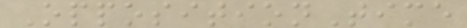OppositionTime
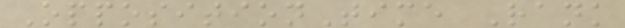OppositionTime Rank
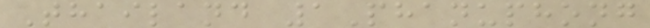Thailand 1Phanuphong
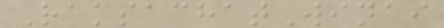RaksachatWinai
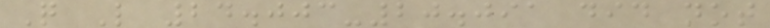Q L 24.003-20.091 did not
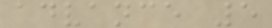advance 5
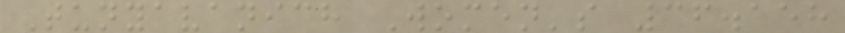Tunyavanich Women's 36.158
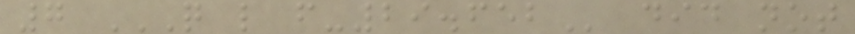7 Q L F-29.652 did not
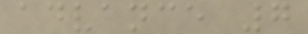advance 7
